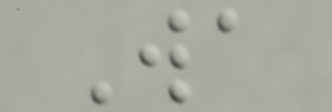Wa
